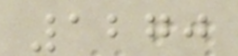1270
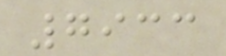7933
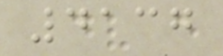4137
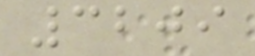3209
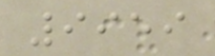9959
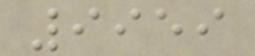9959
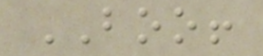BOO!
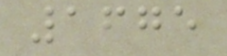1675
